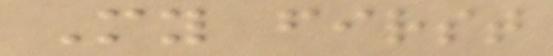My first
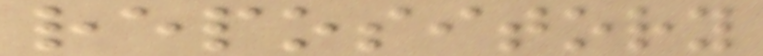repository
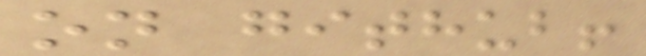on github!
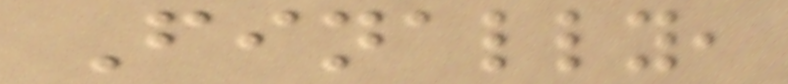Finally,
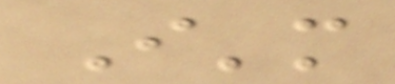I'm
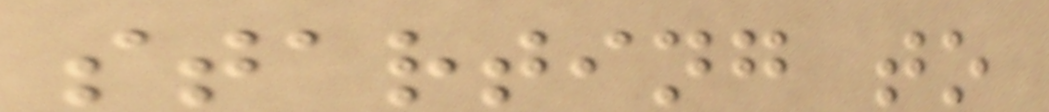starting to
